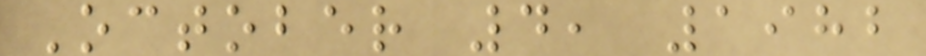October 4, 1982
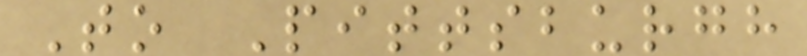To Pittsburgh
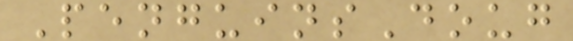PenguinsDoug
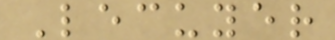Lecuyer
